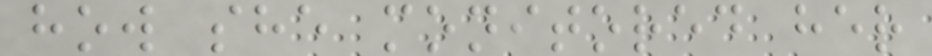how she monitored her
